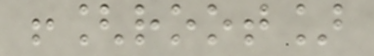![root]
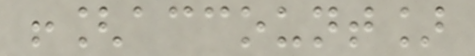![account]
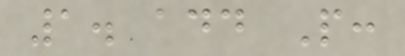1. add P:
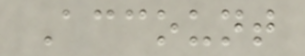Account
